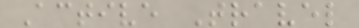Active Travel
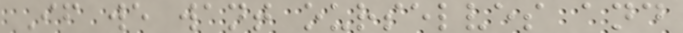If we want ourselves and
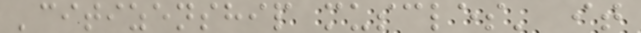'citizenship muscles' it
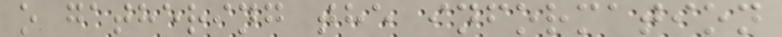o gathering the information
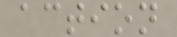action
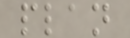plan
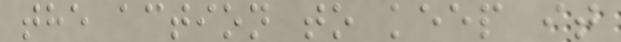the action to keep it
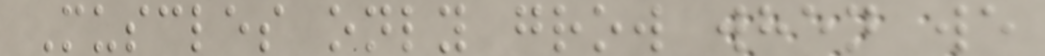Muscles only grow when we
